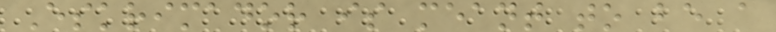Eskrimador is meant to be a
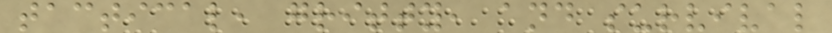tactical, gritty, and survival
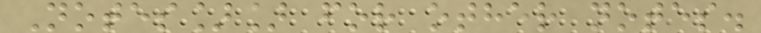Notes]] for other notes.
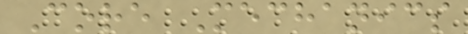Core Mechanics
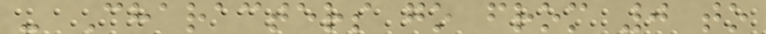- Characters go from 0 to
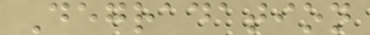Degradation
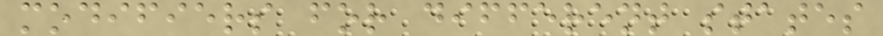modifiers for different states
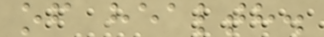of health.
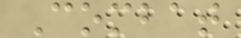Combat
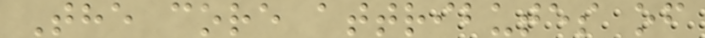The core attributes of
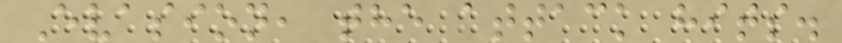Evasion, the attack hits.
